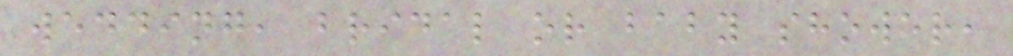wedding, bridal or baby shower,
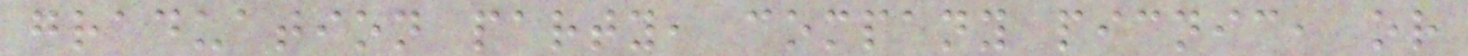graduation party, company picnic, or
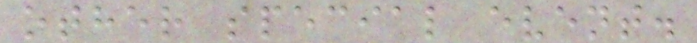other special event.
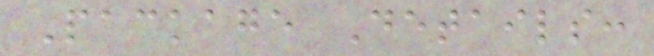Package Details:
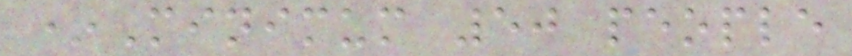*Minimum 50 people
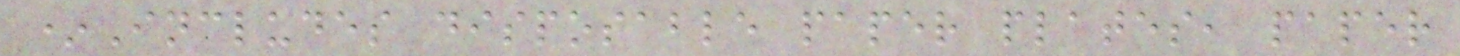*Includes disposable paper plates, paper
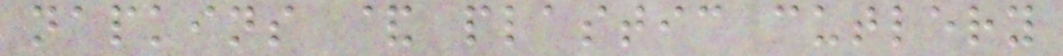napkins & plastic cutlery
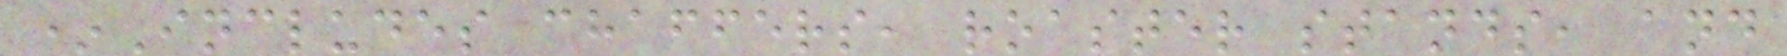*Includes chaffers, roaster stands, and
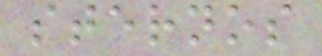sternos
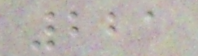221
